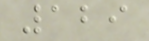129
